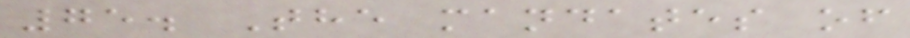75. The mandates of
